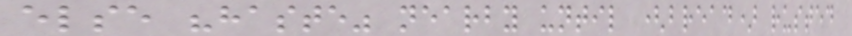else "haste" nearby until (bread) rusted
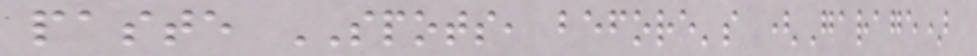paste SPOTS, before's (Garage)
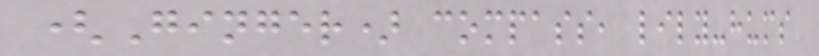(Ginger) compass, lily-hums
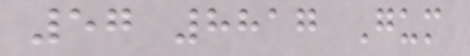57 8817 Gum
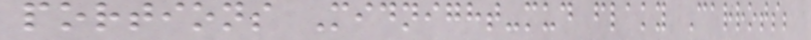portions Midnight-mud flaky Carrots;
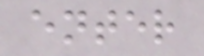enter
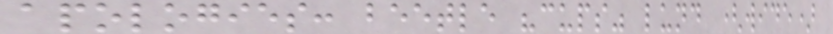apologies: beetle "cups" lund (wide)
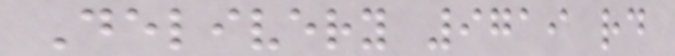Delivery 9719 rd
